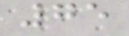75
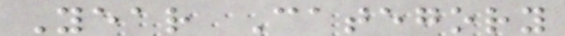Year Category
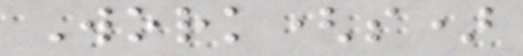Work(s)
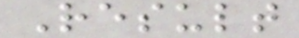Result
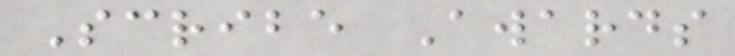Scribe Awards
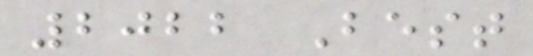2022 Best
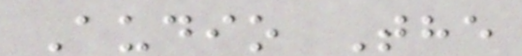Audio The
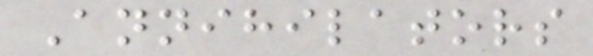Annihilators
